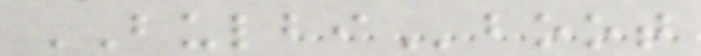BULBIboot
